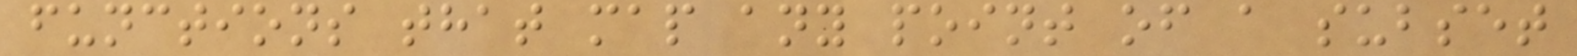functions that map any point of a subset
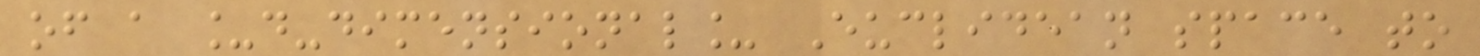of a _d-dimensional_ Euclidean space to
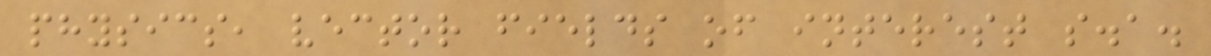physics, vector fields of interest s.a.
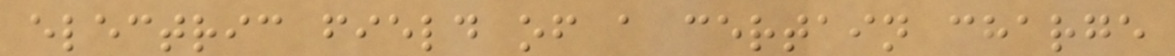electric field of a certain charge
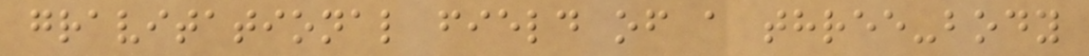gravitational field of a three-body
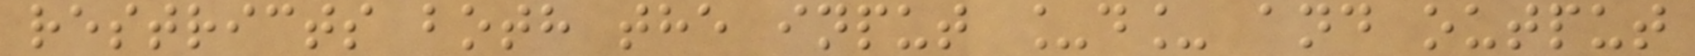restricts both the input _d_ and output
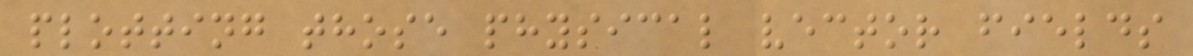plotting those physical vector fields
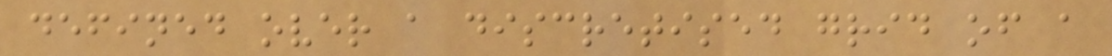defined over a discretised grid of a
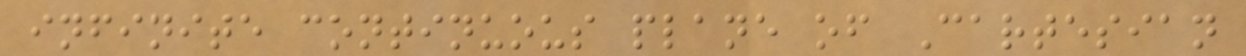infinite continuous plane of Cartesian
